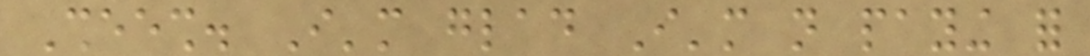Sheesh. I'm glad I'm not paying for
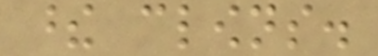these clowns.
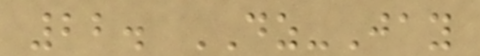22. DZ-Jay
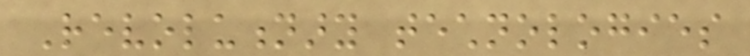Revolutionary technologies
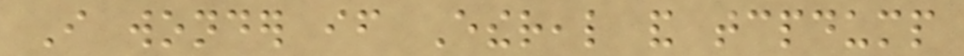I wonder if Ethereal and tcpdump
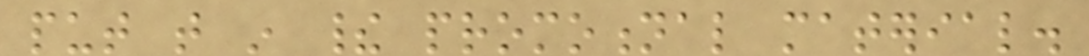put that in their promotional material.
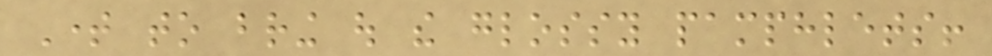Time to bring out the glossy pamphlets!
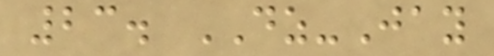23. DZ-Jay
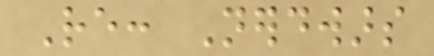Re: Nerdwars
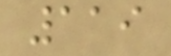119
